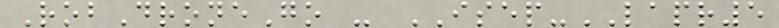RobDroneGo - ISEP-LAPR5
